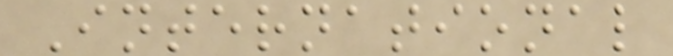International
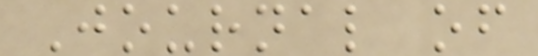Journal of
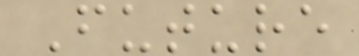Future
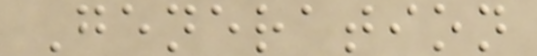Generation
